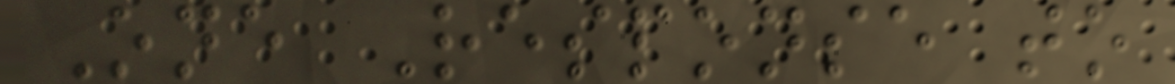One Response to
